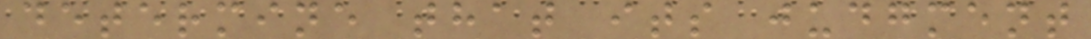determine that its judgment
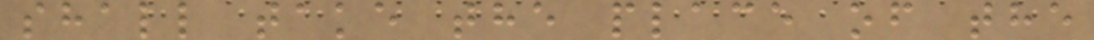shall take the place of the
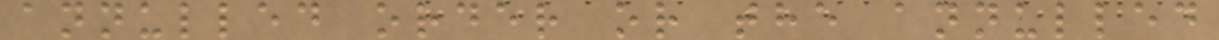annulled order or the annulled
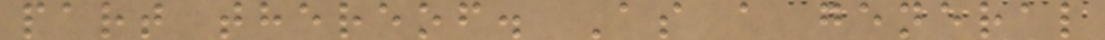part thereof. As a general
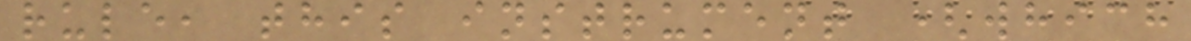rule, this instrument (which
